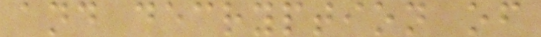and decryption of
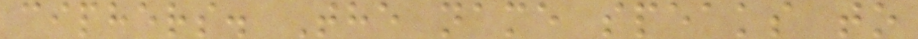ciphers. The name speaks to
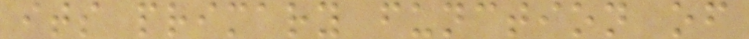its primary function of
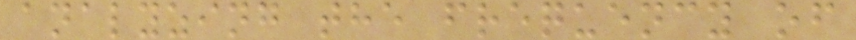analyzing the frequency of
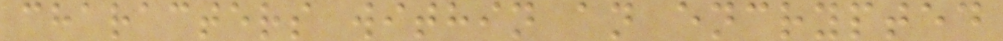characters within an encrypted
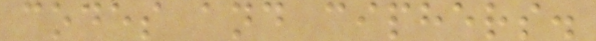codes and ciphers.
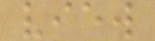view
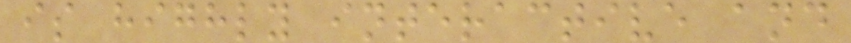is highly interactive and
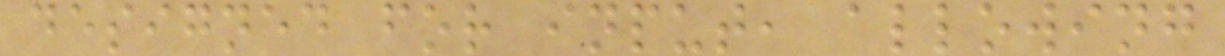designed for input, allowing
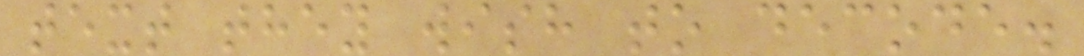text they wish to decode.
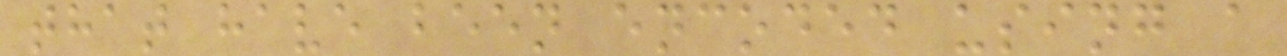that have been encoded using a
